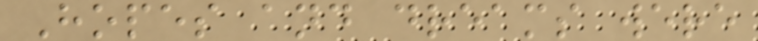Hopes and dreams were
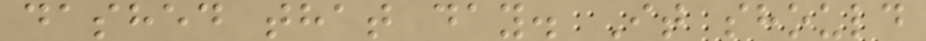dashed that day. It should
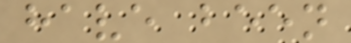have been
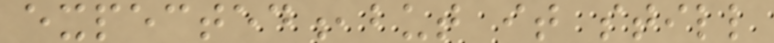expected,but it still
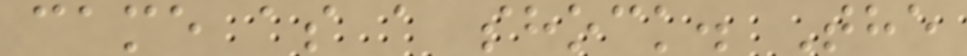came as a shock. The
